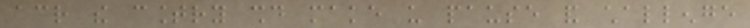across the country should make us pause and challenge
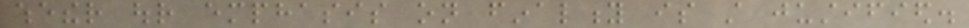whether our emphasis on finality is still justified.
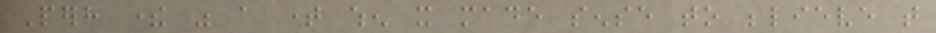Perhaps there was a time when it made sense to believe that
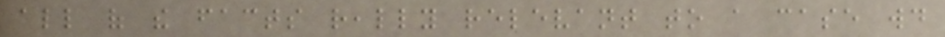all of the facts really relevant to a case would
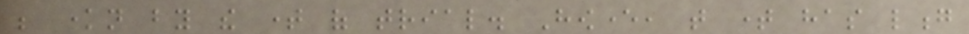be known by the time of trial. However, that time has long
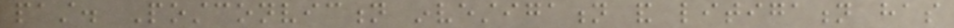past. Postconviction investigation and litigation has
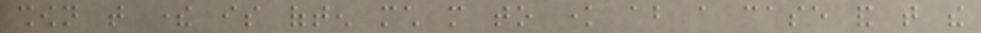shown that there is often much more to know about a case and that the
